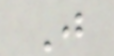J
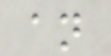an
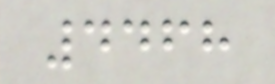4468
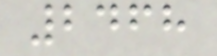2468
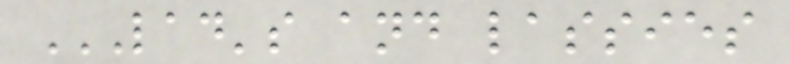LAD'S AND LASSIES
